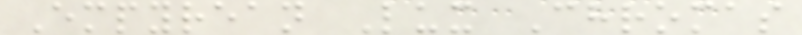Empyrean Lux Chromas
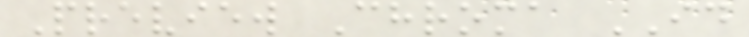Preview Chroma ID
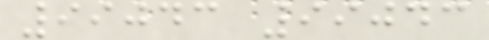99043 99043
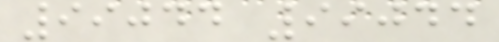99044 99044
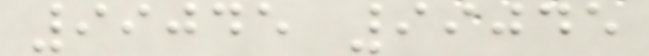99045 99045
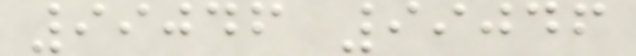99046 99046
